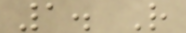1. R
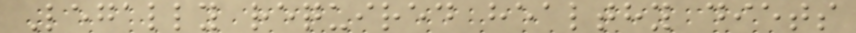Legally required healthy diets
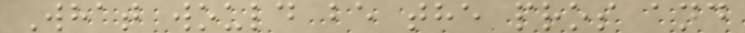What would be the pros and
